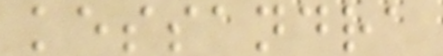kessandra
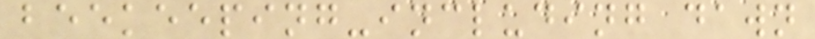beekeeping-including dawn
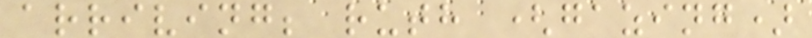arriving; ruth (gazing)
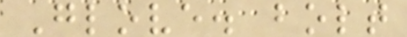Glove. bolt
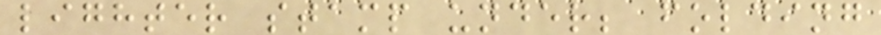lighter stamp under; folding
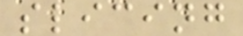slicing
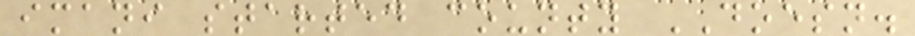imani started county DOESN.
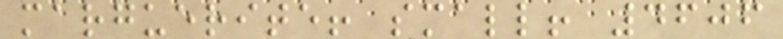marguerite! small! 4606
